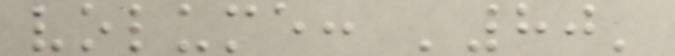volume: '80'
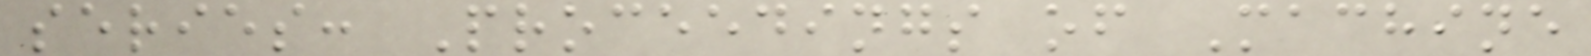series: Proceedings of Machine
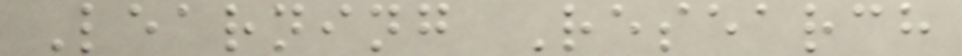Learning Research
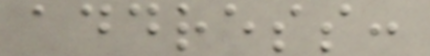address:
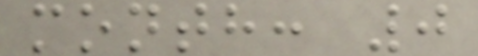month: 0
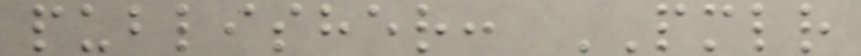publisher: PMLR
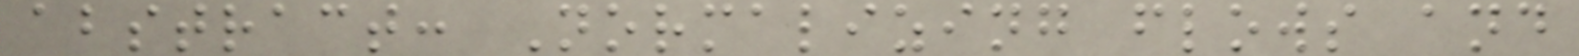abstract: Normalizing flows and
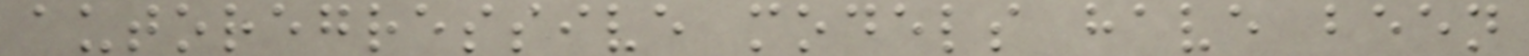autoregressive models have been
